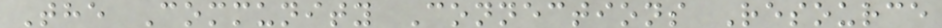The Community Connections Resource
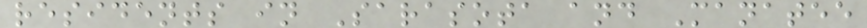residents in Sarasota and Manatee
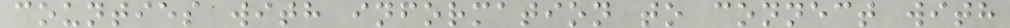counties with information to connect with
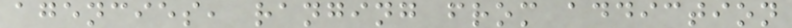agencies, ranging from addiction
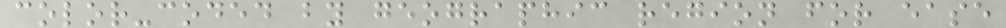color-coded by geographic region for ease
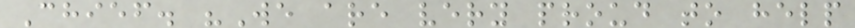Chief. "We are very proud to help
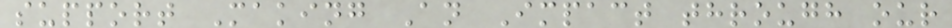support Making An Impact through our
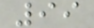99
